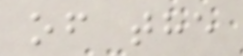of the
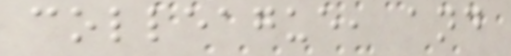colleague, and
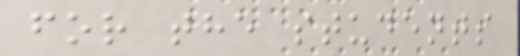for the students
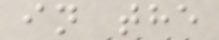in the
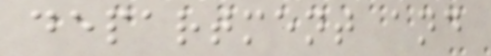department and
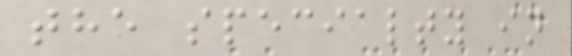the specialty in
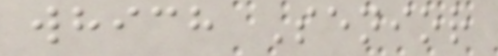which Senior
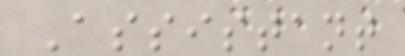Assistant
